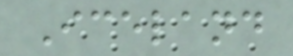Iceland
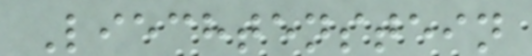Liechtenstein
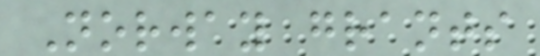Norway grants
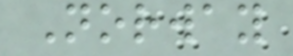Norway
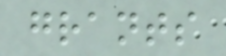grants
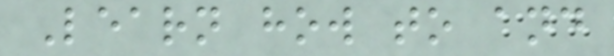Learn how to and
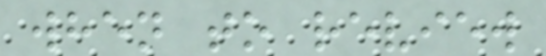when to review
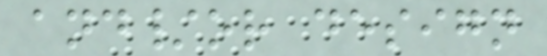and/or design
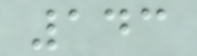143
